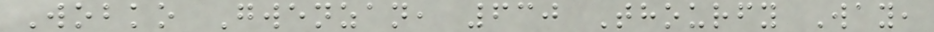Wobko Gwenzan, 630 Thourfy Way,
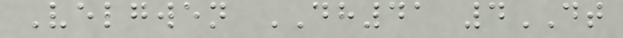Velgwen DH41 4DT
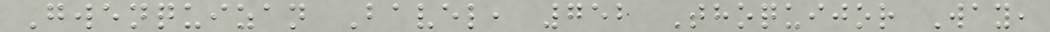Gwenquizan Bavel, 752 Thoquijor Way,
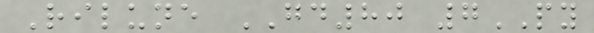Rilune GD80 7PY
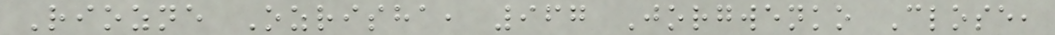Riozne Ozrisha, 967 Jorgwenko Close,
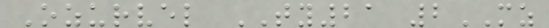Ozurvel TY21 2MZ
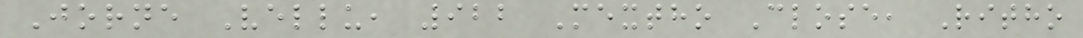Jorne Vellu, 922 Mextho Close, Ritho
